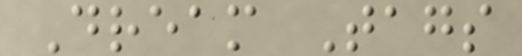Dream Tags
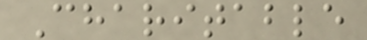Charitable
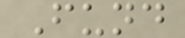Fund
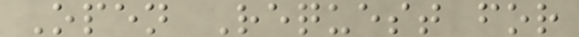Open Request for
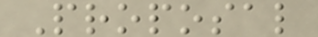Proposal
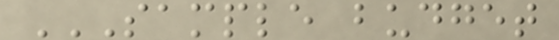SAMPLE BUDGET
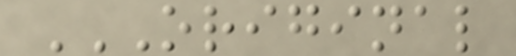ORIGINAL
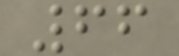66
